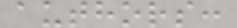authors:
